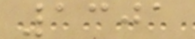1301
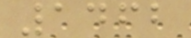1462
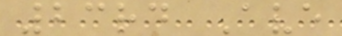23rd Ave
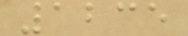1235
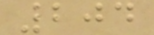204
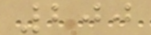200
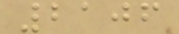2106
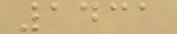1431
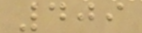409
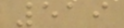519
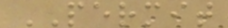PERMIT
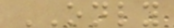ONLY
